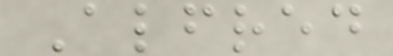Alfred
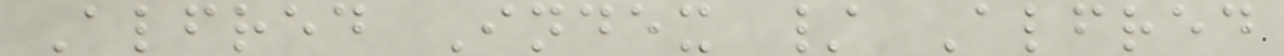Alfred Index / Alfred
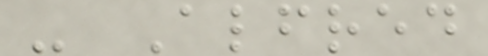- Alfred
